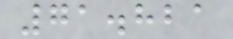71.821
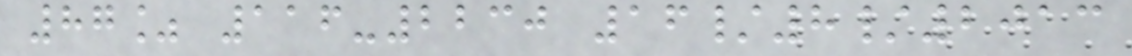87% 116-2230 16/8/2013
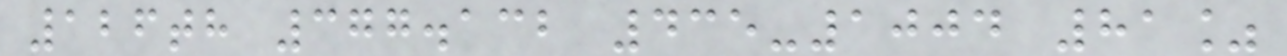126th 377.132 435-1004 81%
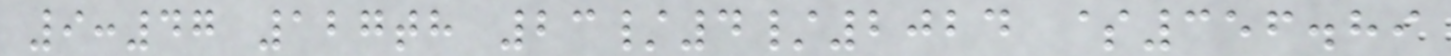9:47 127th 23/4/2024 $356.89
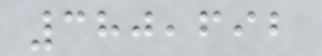380,692
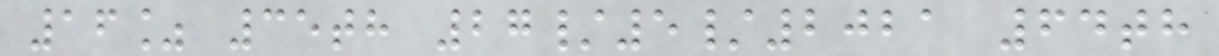16% 35th 27/5/2021 64th
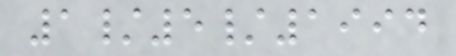1/5/1994
